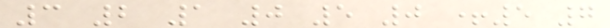3 2 1 0 5 0 +5 7
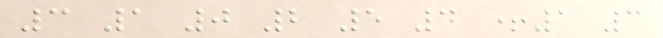3 1 0 2 5 4 +1 3
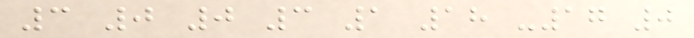3 0 0 3 1 18 -17 0
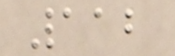112
